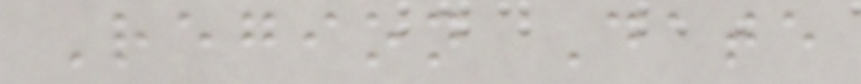Region Date
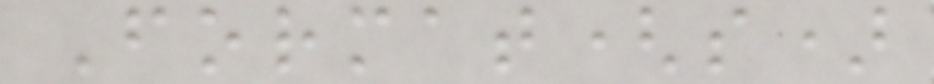Format(s)
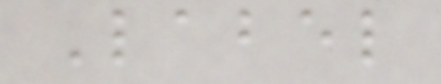Label
